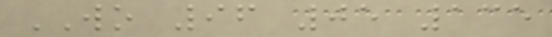WO 96 05 135
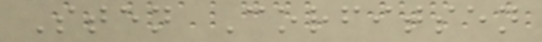Sten Corfitsen
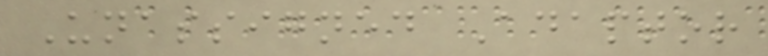Unassigned Adaptor
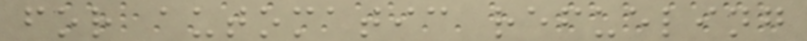for automatic refueling
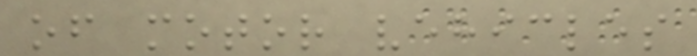of motor vehicles
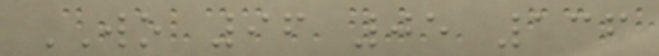WO 96 05 136
